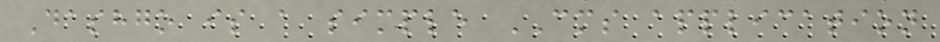Dashgo is a simple CMS application
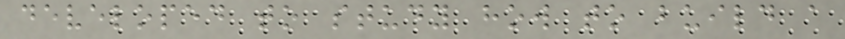developed to study how to build a
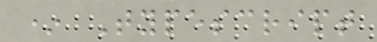* Typescript
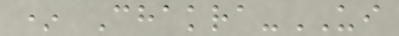* Chakra-UI
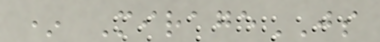* MirageJS
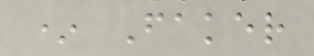* Faker
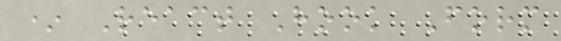* React Hook Form
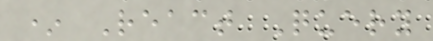* React Query
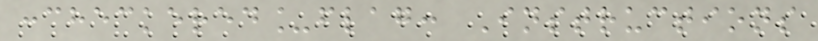:checkered_flag: Instructions
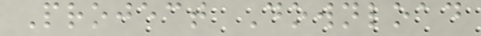Project Download
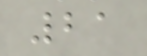21
